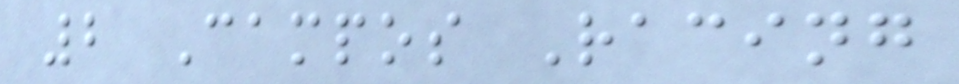2 Campos Racing
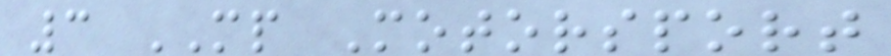3 MP Motorsport
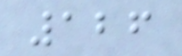126
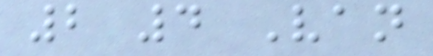2 4 Van
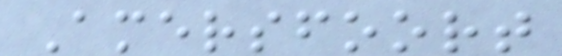Amersfoort
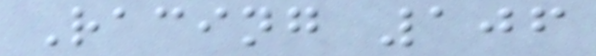Racing 106
